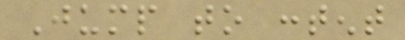Jump to content
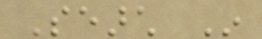Search In
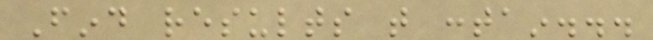Find results that contain...
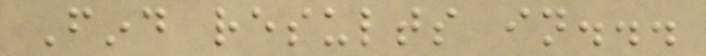Find results in...
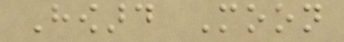Howard Moon
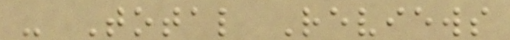- Total Reviews
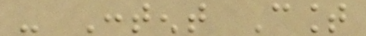- Content Count
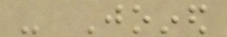- Joined
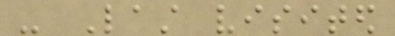- Last visited
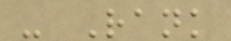- Rank
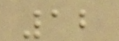12
